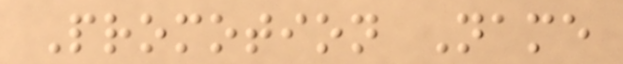Promotion Name
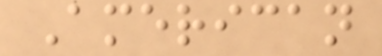American
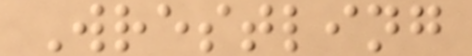Wrestling
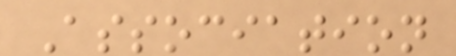Association
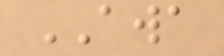AWA
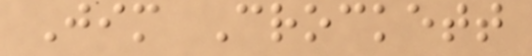Jim Crockett
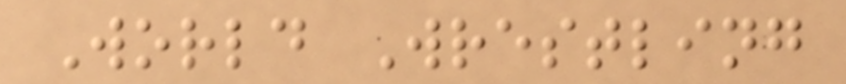World Wrestling
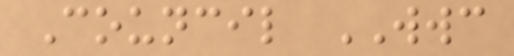Council WWC
